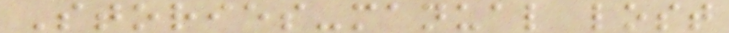Stories-manual lost
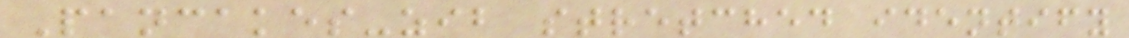Pancakes-zib stretched identify
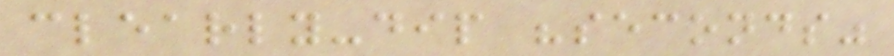clearly-dip "seconds"
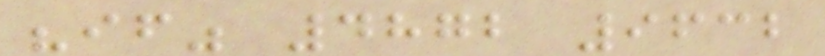"if" 4872 9632
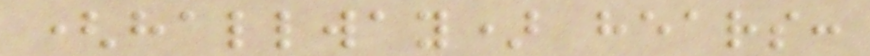(hallway) hears:
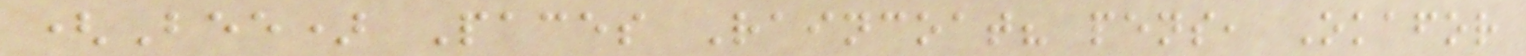(Bee) Paces Raincoat? pens, Okafor
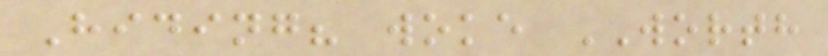Hiding? woke WORTH
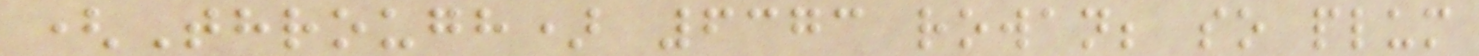(Through) 6373 rowan; so plum
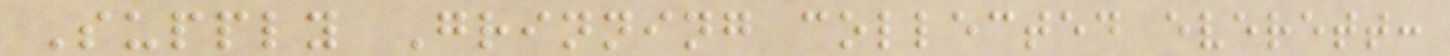Supply Grinning collected everett:
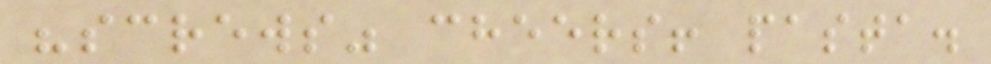"screws" cheers! pasta.
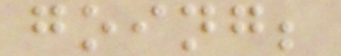going;
